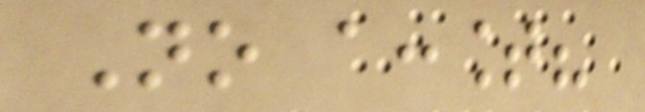No account?
